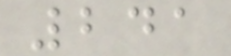241
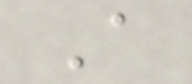A
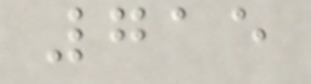715
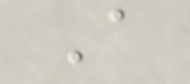A
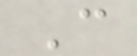C
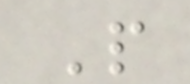P
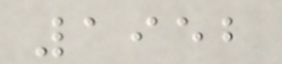1952
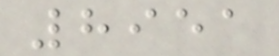8951
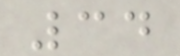34
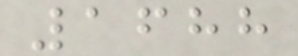1688
